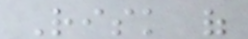Risk of
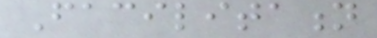Facilitation
